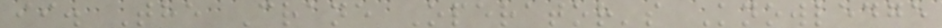ii. The Crane Operator's Knowledge
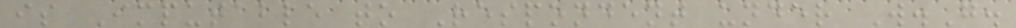is Imputable to Respondent under W.G.
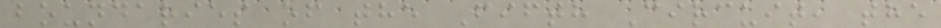boundaries of the Fifth Circuit, the
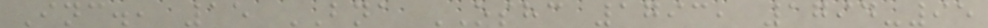Inc., 15 BNA OSHC 1793, 1794-95
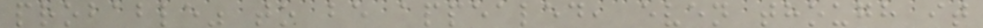probable" to be appealed, even though it
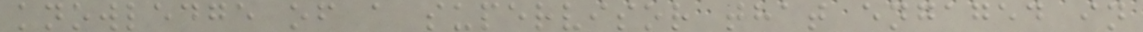knowledge of a supervisor that engaged in
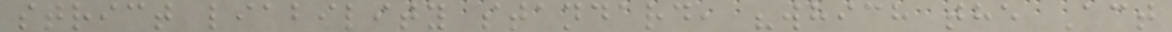strict liability standard, "which the Act
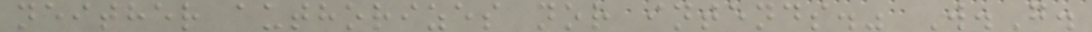neither authorizes nor intends." W.G.
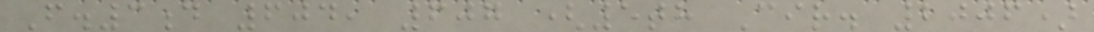F.3d 604, 607 (5th Cir. 2006)
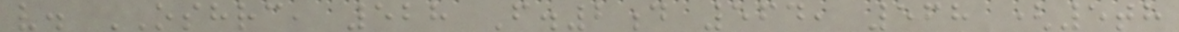v. OSHRC, 528 F.2d 564, 568 (5th
